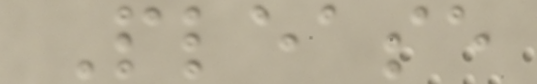Please
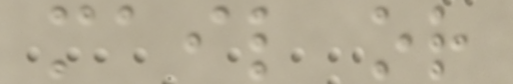mail or
